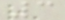3
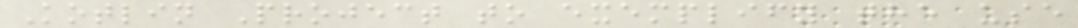Kotlin Project to exemplify the use
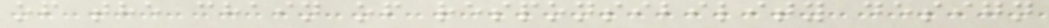of the chain of responsibility design
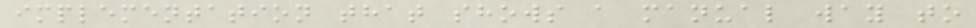implementation that shows a manual way to
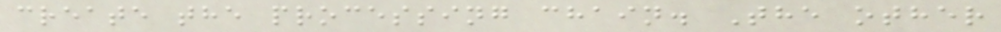create the processing chain. The other
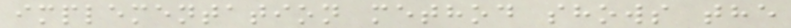implementation method shows the
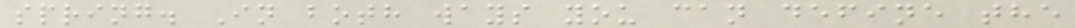spring. In both ways you can define the
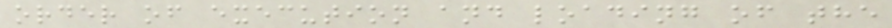order of execution and loading of the
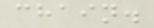chain.
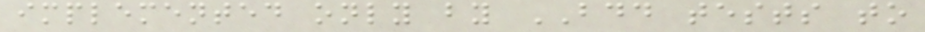implemented only by BDD tests to
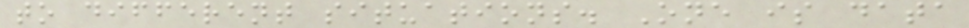to different situations. One is data
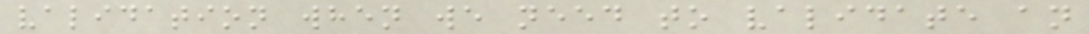validation when we need to validate an
